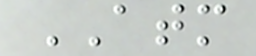ATM
